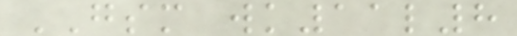GSM wk11l8
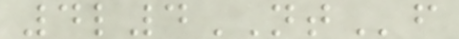4l4NTf
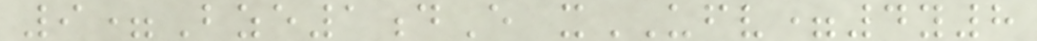9=Bze1dE xUFV=4y8
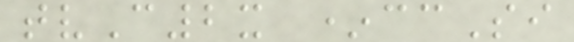tvC2x *ccSi
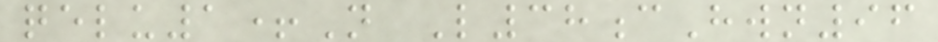qelu1+N L38cHwn96
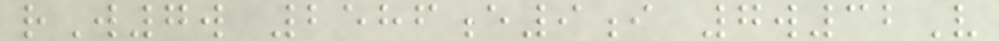rW7w 2586e9i 7w32V
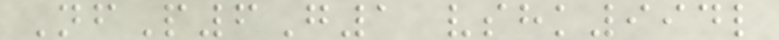NfP6G1 vshk994l
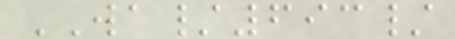WA/693/
